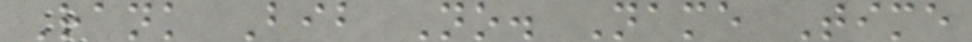Rank Bib No. Name Time
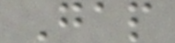Gap
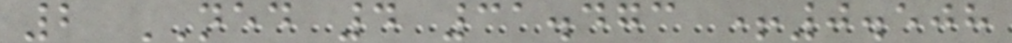2 NED 4 31.473 +0.508
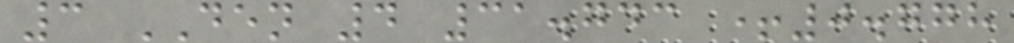3 DEN 4 31.743 +0.778
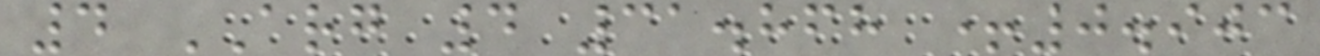4 ARG 4 31.868 +0.903
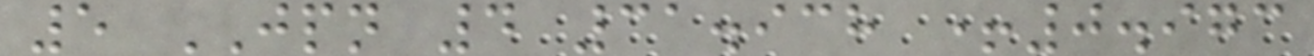5 JPN 4 31.938 +0.973
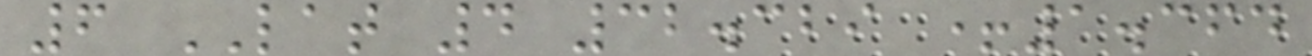6 LAT 4 32.329 +1.364
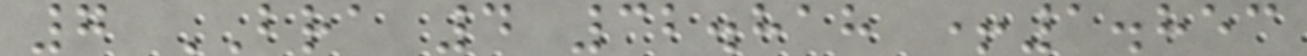7 BRA 4 32.818 +1.853
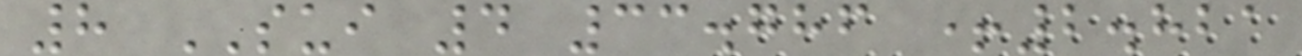8 SUI 4 33.786 +2.821
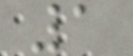1
